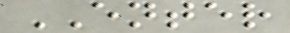ENTER
